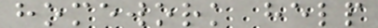homework help
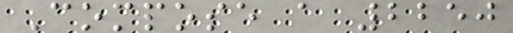Compose a 2250
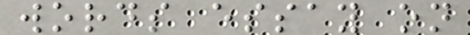words essay on
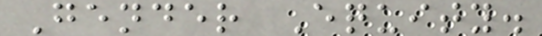Gender Equity.
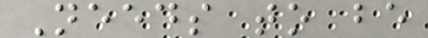Needs to be
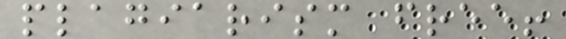plagiarism free!
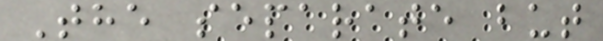The separate but
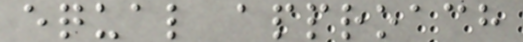equal approach
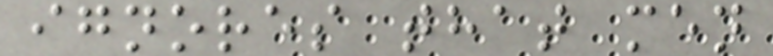ignores that men
